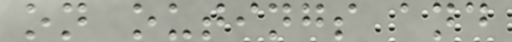on outings and
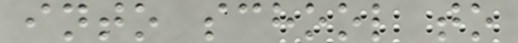into school to
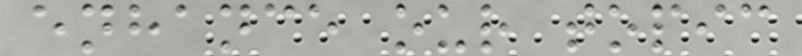enhance our topic
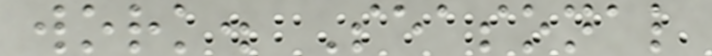work. Seasonal
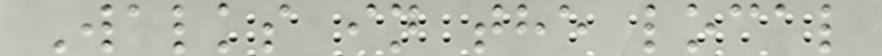Walks in the local
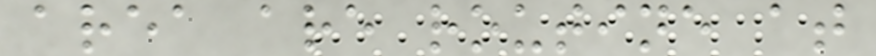area are routine at
